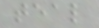teal
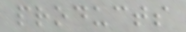products
